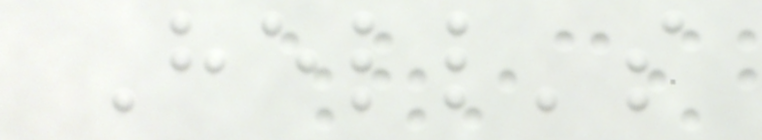Hell's
